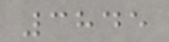3845
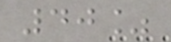40%
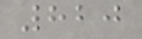820
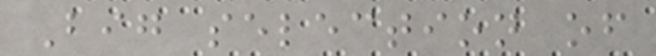Big selection of
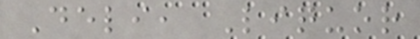Deli, Liquor
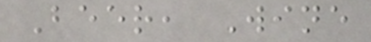Beer, Wine
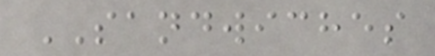SANDWICHES
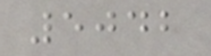5042
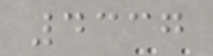4337
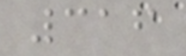316
